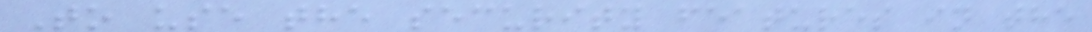To use the security features in the
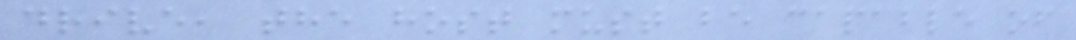drive, the host must be capable of
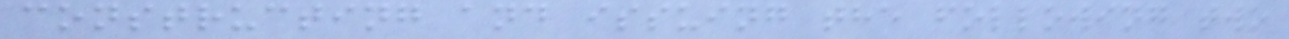constructing and issuing the following two
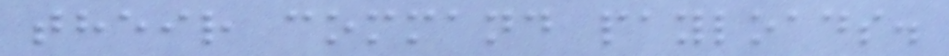their command payloads.
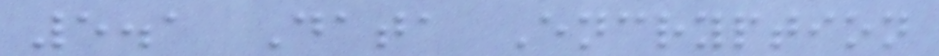5.1 Data Encryption
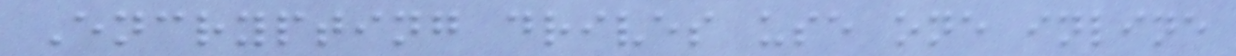Encrypting drives use one inline
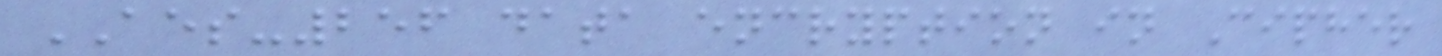AES-256 data encryption in Cipher
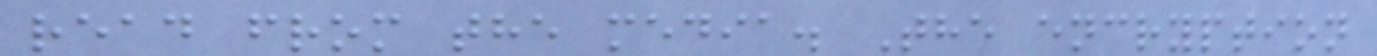read from the media. The encryption
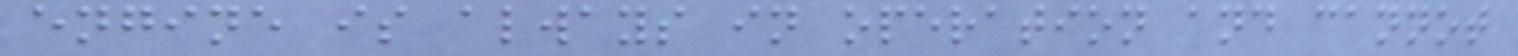engine is always in operation and cannot
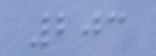203
